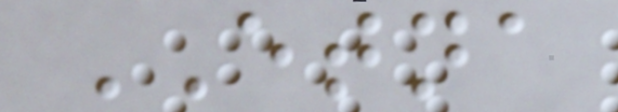ETNA
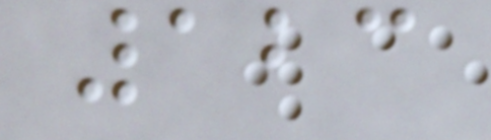123
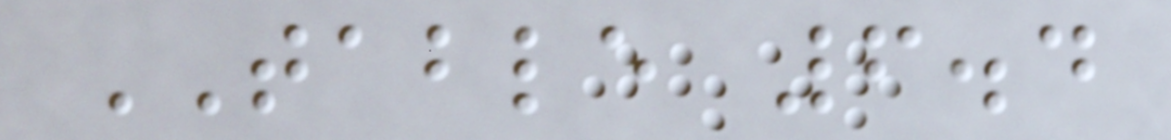TABLE 6.4
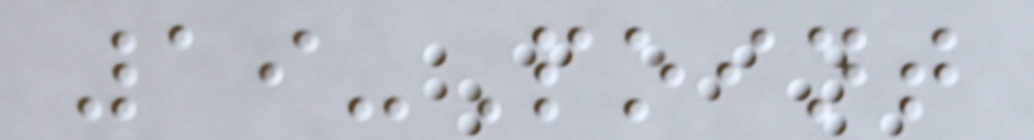19-Point
